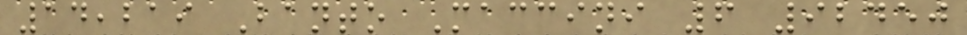14,219 Banto Maccini 6 92450
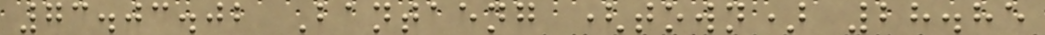73.03.02 Bantaeng (town) 28.85
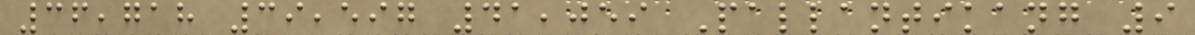36,718 39,597 41,059 Pallantikang 9
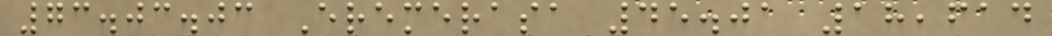73.03.03 Eremerasa 45.01 18,614
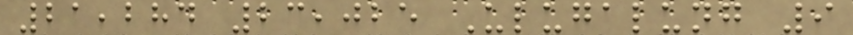21,284 23,025 Ulugalung 9
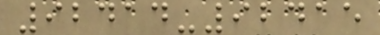92414-92415
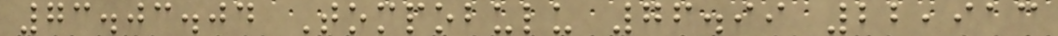73.03.04 Tompobulu 76.99 22,913
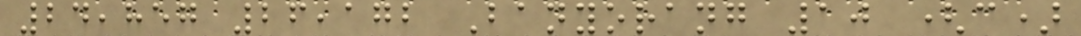24,857 26,172 Banyorang 10 (c)
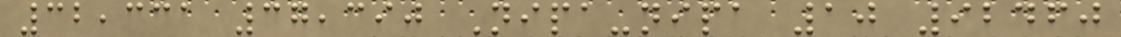32,331 37,390 Nipa-nipa 10 92460
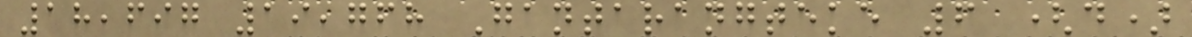18,697 19,768 Gantarangteke 6 (d)
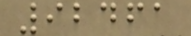92461
